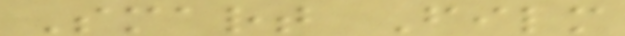Smart Film
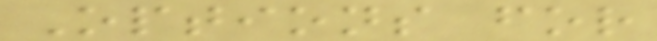Options for
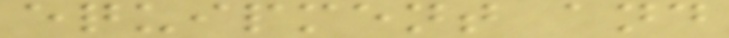equipment and
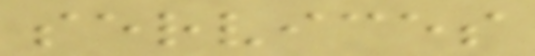services
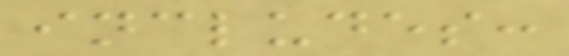includes:
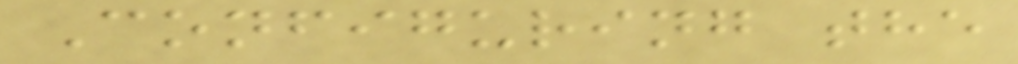Configuring the
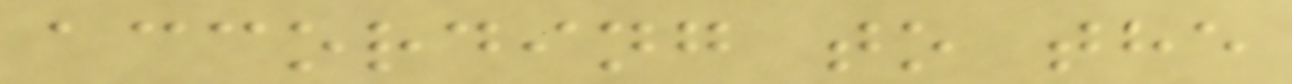according to the
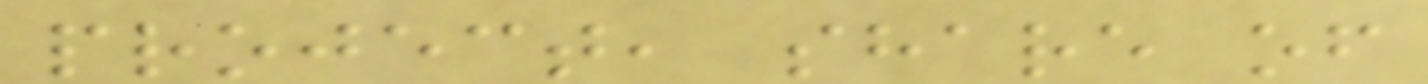project, share of
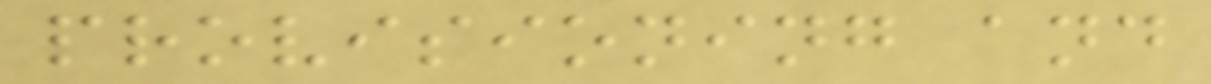provisioning and
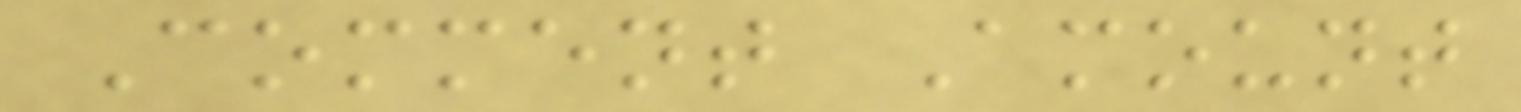Comment Amount
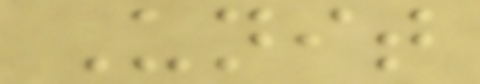Unit
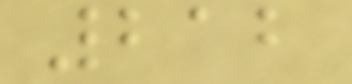212
